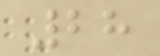28
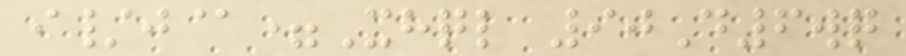i/j@=Xhql 90D6wq
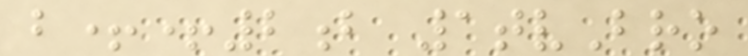b++2b 1tvBro
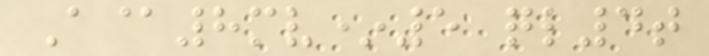A@8mv*5 ql4t
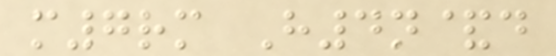m7rm H4n&d
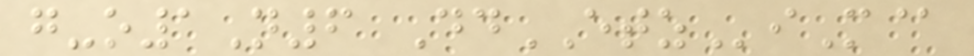g-o1N6 DdETZiM@
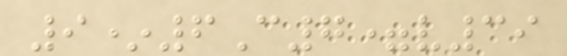9*6C7=v39
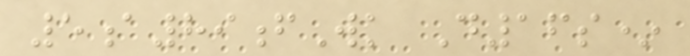5a89fWk D16s*
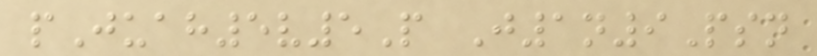pJuah5v5P J1n9Psn
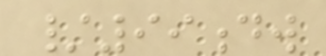/99dw
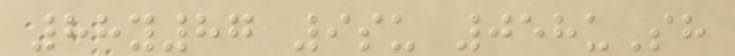88y87 9su 058uSh
